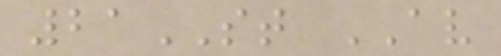21ST AV
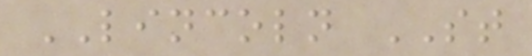LINCOLN ST
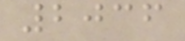2036
